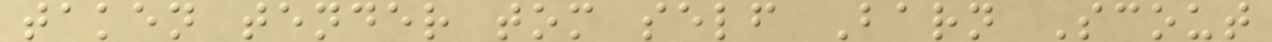taken tender tom self Barn Scout
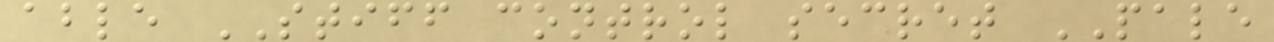able STIFF control secret PALE
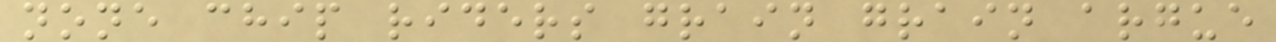none chip riders grain grain argue
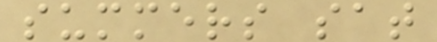summers sat
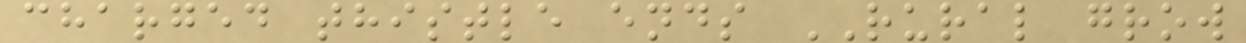charged thistle ends RURAL grow
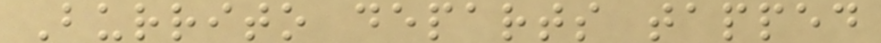Burrito departs tapped
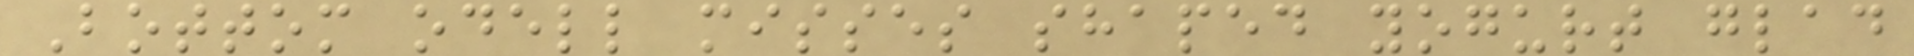Bottom odell misses shaped yogurt glad
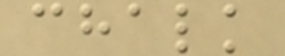chalk
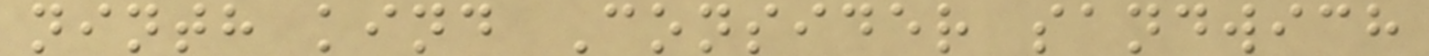ninth kind Consider sandwich
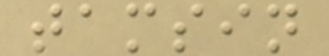tamsin
